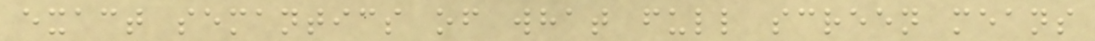exact semantics of what full screen means
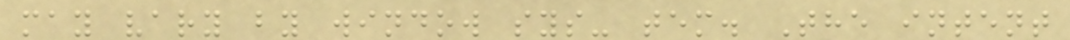may vary by window sys- tem. The intent
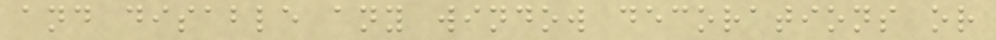and disable any window decorations or
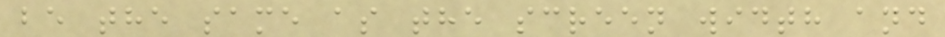be the same as the screen width and
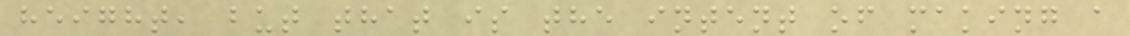height, but that is the intent of making a
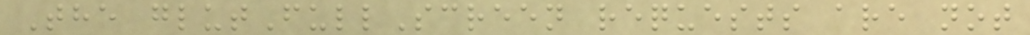The glutFullScreen requests are not
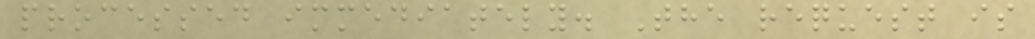processed immediately. The request is
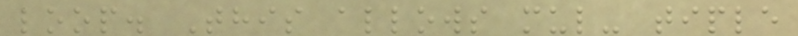loop. This allows mul- tiple
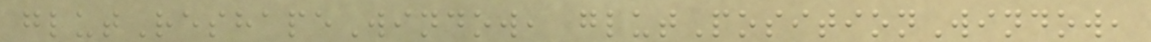glutReshapeWindow, glutPositionWindow,
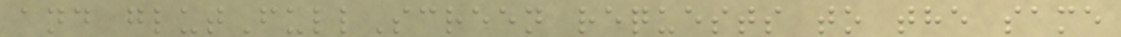and glutFullScreen requests to the same
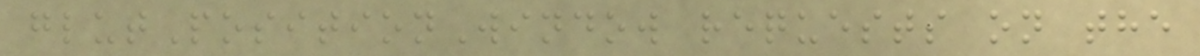glutPositionWindow requests on the
